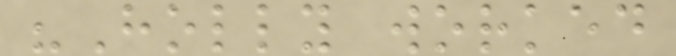"Holly worked
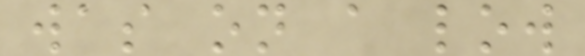was on a low
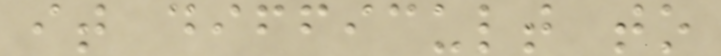it difficult to
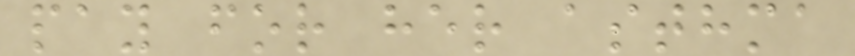pay for her asthma
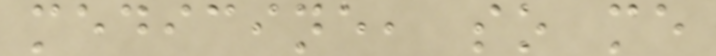medicine, so me
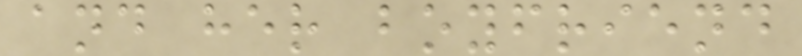and her boyfriend
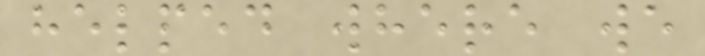helped where we
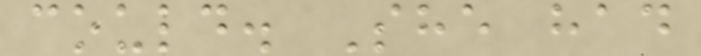could. She had
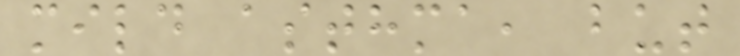mild asthma, but
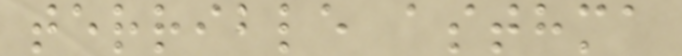terrible asthma
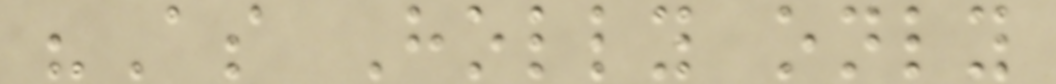"As Holly only
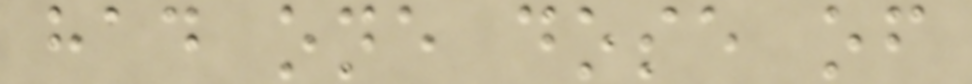had one dose of
